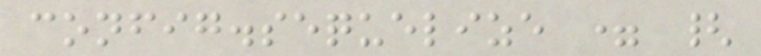config.sequelize = {
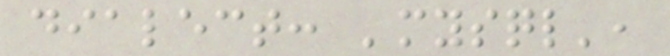dialect: 'mysql',
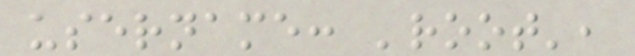username: 'root',
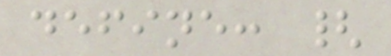define: {
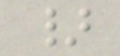}
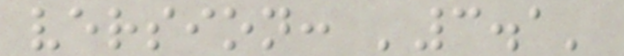version: '3.1'
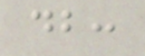db:
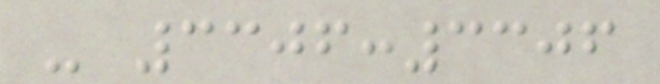- 3306:3306
